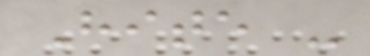Hite -
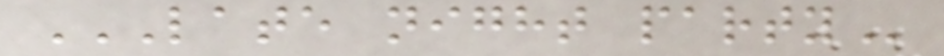LATE NIGHT PARTY
